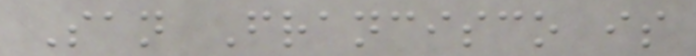San Francisco is
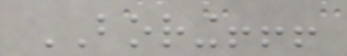BORING!!!
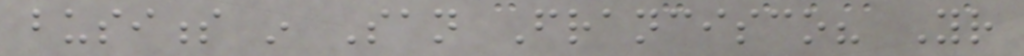business in San Francisco? Your
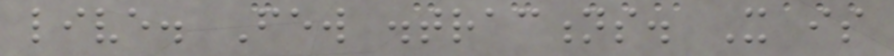live. Few distractions. It is
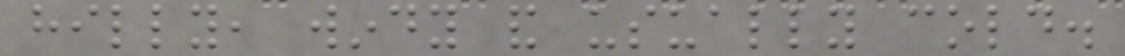hilly, windy and usually cold.
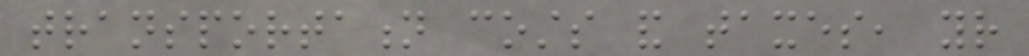transportation costs and taxes, your
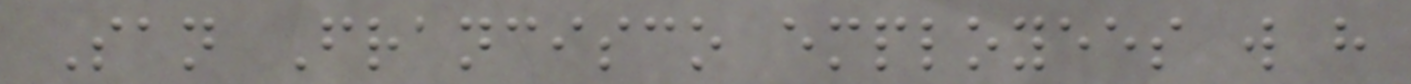San Francisco employees will have
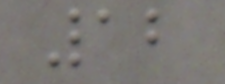12
